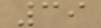39
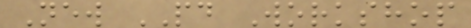New PD Workshop
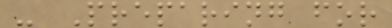- Preparing for
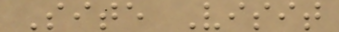Site Visit
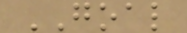GOAL
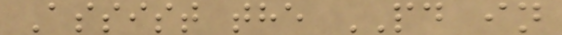Assist the PD in
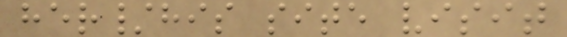her/his site visit
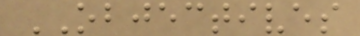OBJECTIVES
